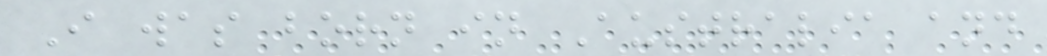I was born in Australia and
